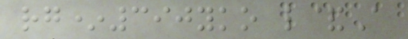rg*390yko l&A
